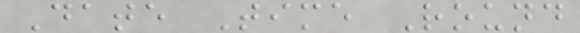Date Time Round
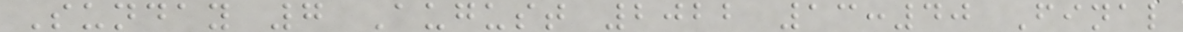Sunday 7 August 2022 13:40 Final
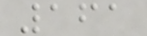161
